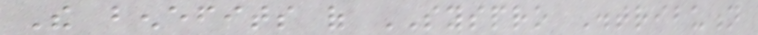The benefits of SYSPRO Distribution
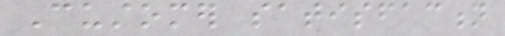Customer satisfaction
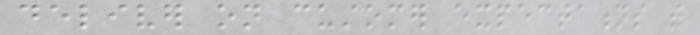deliver on customer expectations with
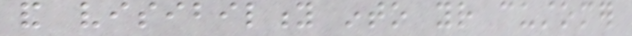and visibility into your customer
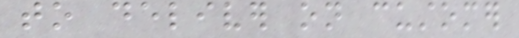to deliver on customer
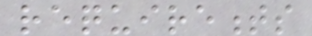requirements
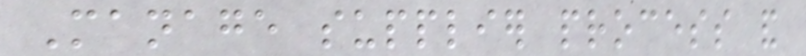Manage supplier process and
